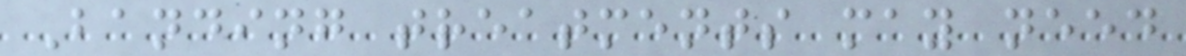Banding treatments may need
